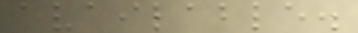available.
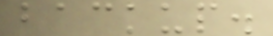backup.
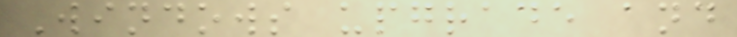Windows upgrade and
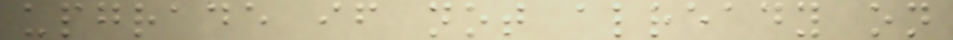upgrade if not already on
